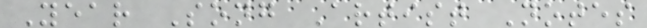Year Song Artist Notes
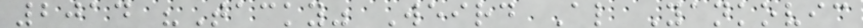2014 "Tacky" Weird Al Yankovic
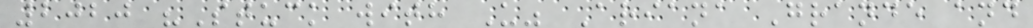2020 "Stuck with U" Ariana Grande and
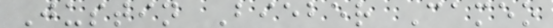Justin Bieber Cameo
